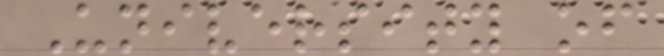University of
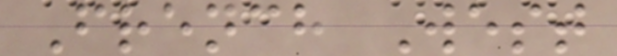French West
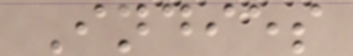Indies
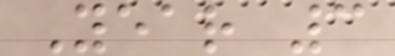Year 3
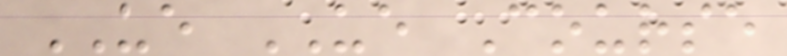UE UE Course
